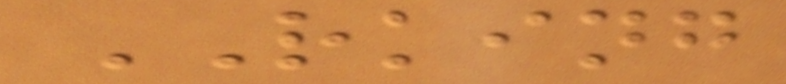RKING
